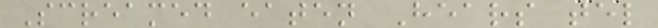Screamed eaten Hears tel
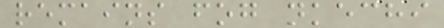remains fog nkechi
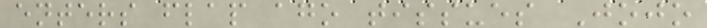enters flap ago tissues Jojo
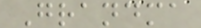Grandma
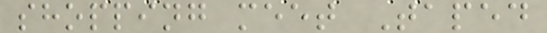shopping meet Taped
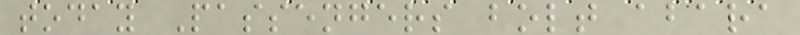today Passengers bolt abara
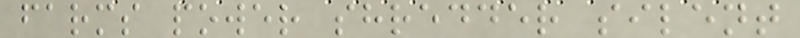farms power shredder silent
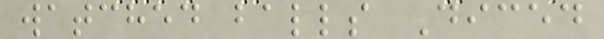watched balls Diced
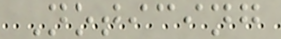Noticing
